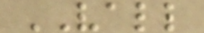VALL
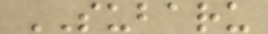SUBARU
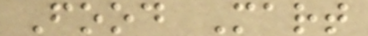Food Mart
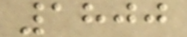1800
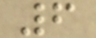6
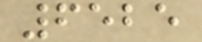6525
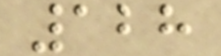128
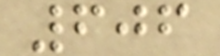606
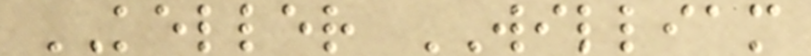KELLER WILLIAM
